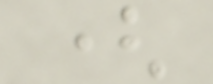(
